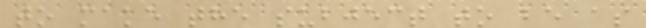to make the subject to be as
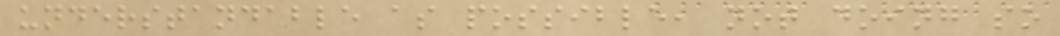understandable as possible, not doing so
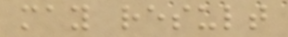may result
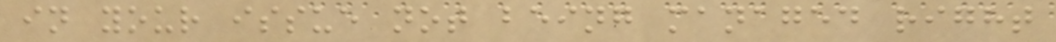in your issue not being managed right
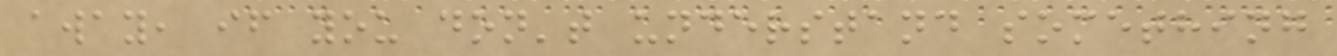away, if you don't understand something
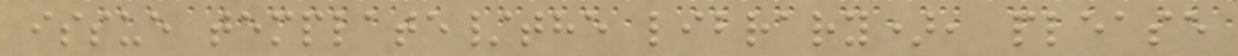issue template/the library), please
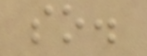so.
